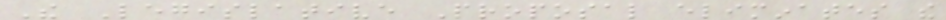The Legislative Proposal eliminates the
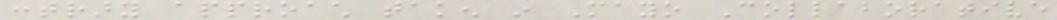contrary approach taken in Mayo Collaborative
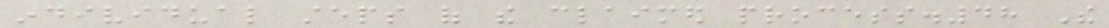individual steps of the claimed process.48 The
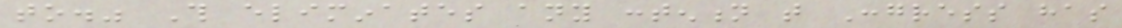to." This eliminates any contention that Congress has
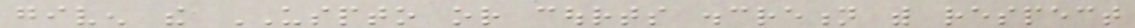given the USPTO or courts discretion with respect
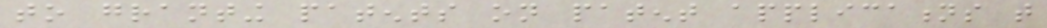to granting patents on patent applications that
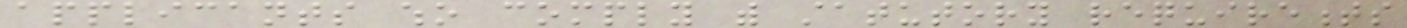applicants who comply with statutory requirements
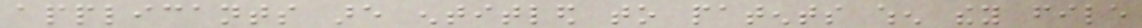applicants are entitled to patents when they file
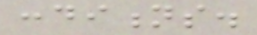conditions.
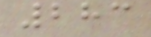283
